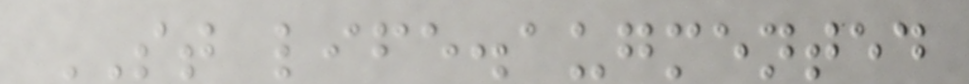ST life.augmented
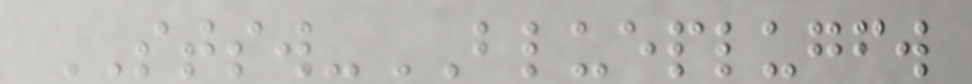STSW-BLUEPLUGFW
